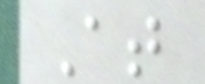At
